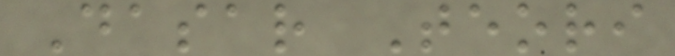Dasar Teori
